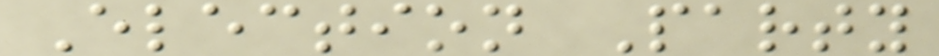Election Party
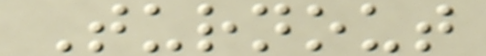Turnout
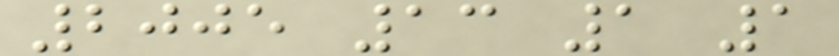2005 13 1 1
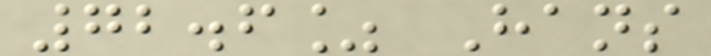72.6% Hans
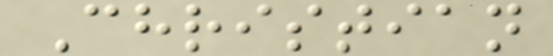Christian
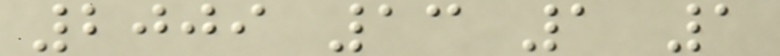2009 13 1 1
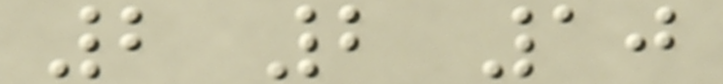2 2 10
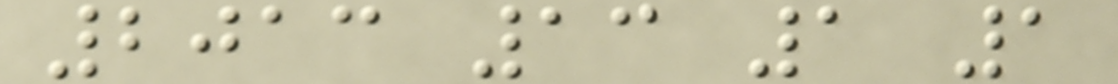2013 13 1 1
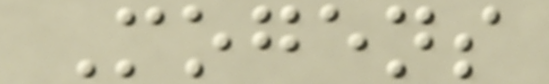Mogens
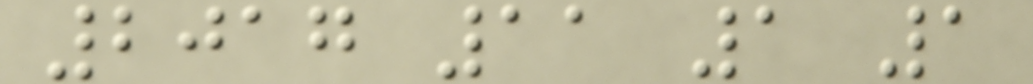2017 11 1 1
